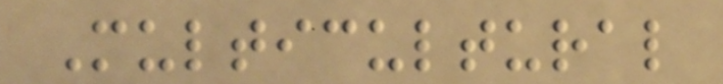Multicultural
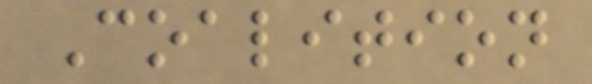Coalition
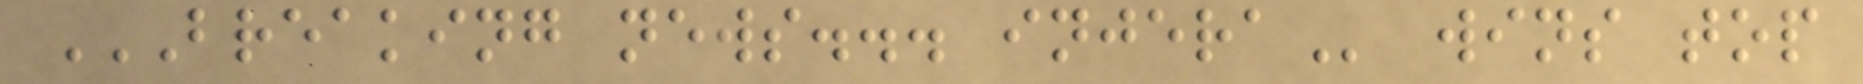BREAKING NEWS... INJERA wins top
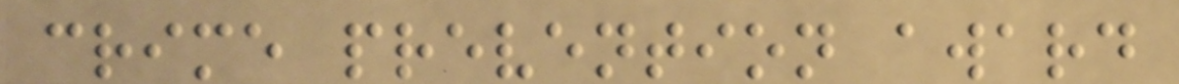crime prevention award
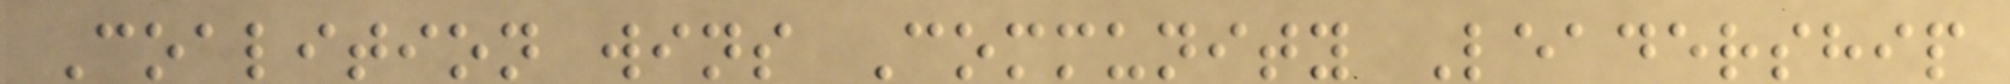Coalition wins Community Leadership
